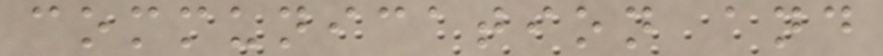communication and
